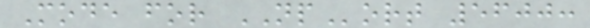Mode for NPort 5600:
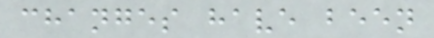changes have been
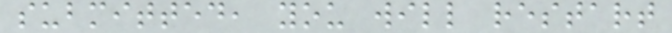submitted, you will restart
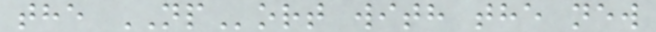the NPort with the new
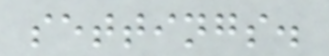settings.
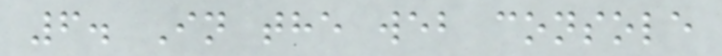6. In the web console
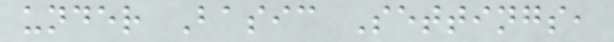under Basic Settings,
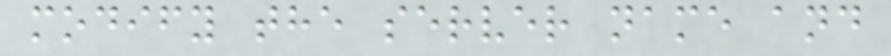modify the server name and
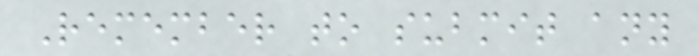Remember to submit any
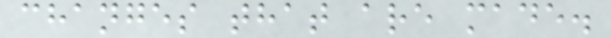changes that are made.
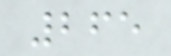265
